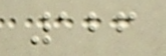126
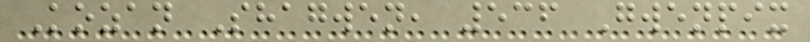Kozan Shagwen, 536 Gwenpix
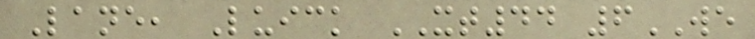Lane, Luick XT44 6WE
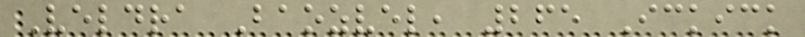Veldra Baozvel, 265 Ickick
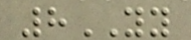8YY
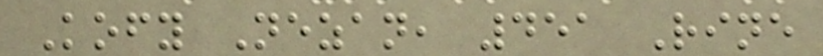Kofy Nezan, 451 Rine
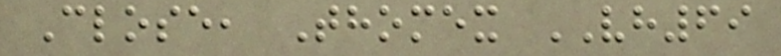Close, Thomex VH69
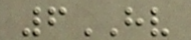6HV
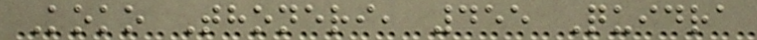Koko Thoneri, 455 Quidra
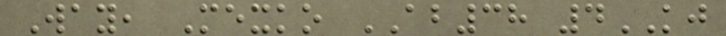Way, Mexko AB38 4KJ
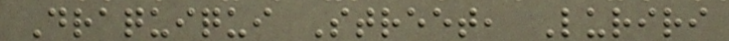Draquiqui Street, Luriri
